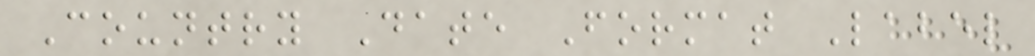Country Date Format Label
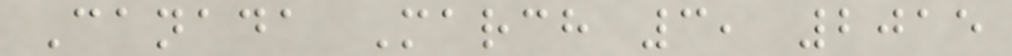Canada March 3, 2015
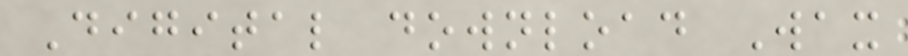Digital download Wax
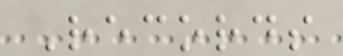Records
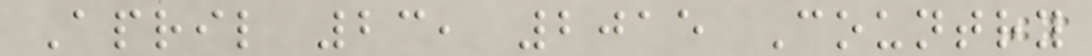April 23, 2015 Country
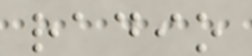radio
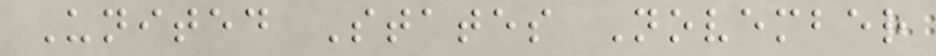United States November
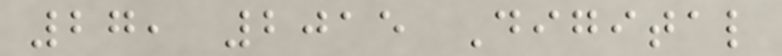27, 2015 Digital
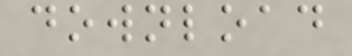download
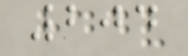204
